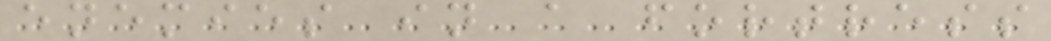enemies in a fortress
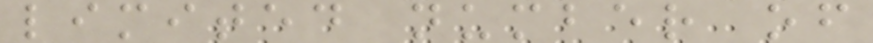limited number of
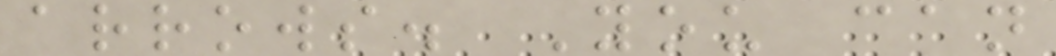arrows. You can
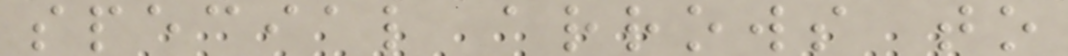special arrows to
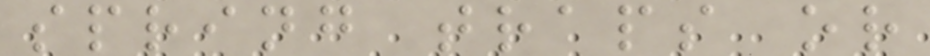spring traps or
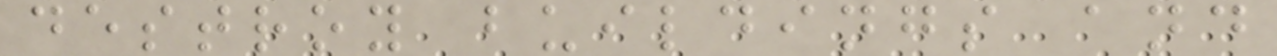destroy buildings and
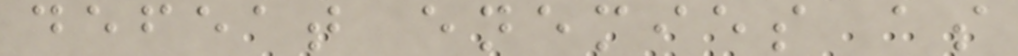defeat enemies as
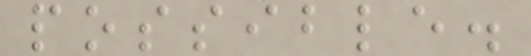possible.
